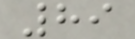89
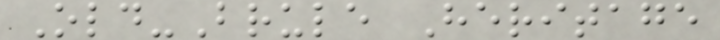Old-Brule Heritage
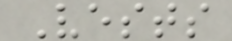Vests
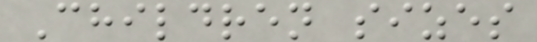Children sizes
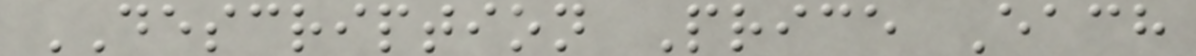DESCRIPTION Price Each
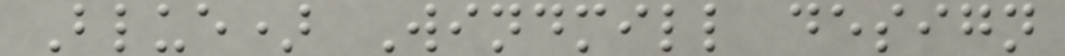Blue) Windmill design
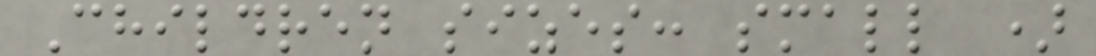Children sizes: small )
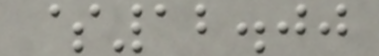$12.00
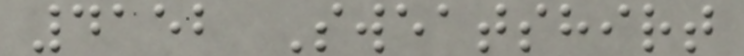4152 Sweatshirt
